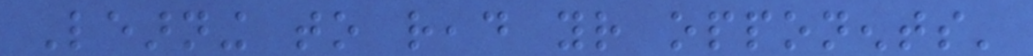Learning to read your opponents'
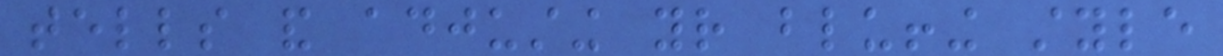tells and adjusting your bluffing style
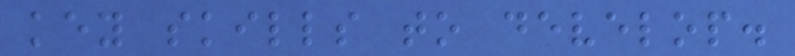key skills to develop.
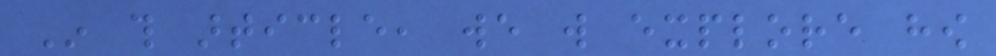In this article, we will explore how
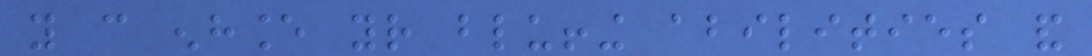you can enhance your bluffing abilities and
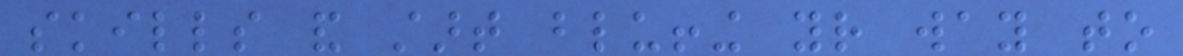skills and start bluffing your way to
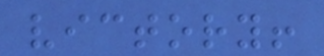victory!
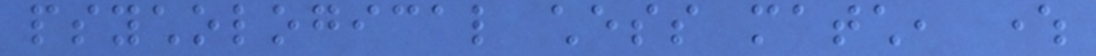psychological chess match, where
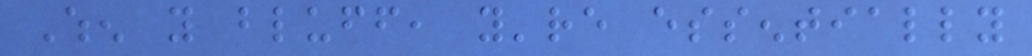When you bluff, you're essentially
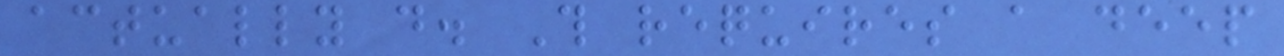actually do. This requires a deep
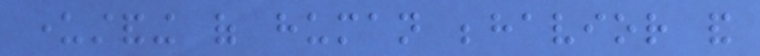understanding of human behavior and
